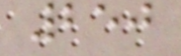250
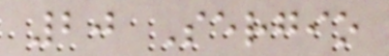20 Sergio
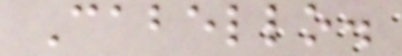Cabello.
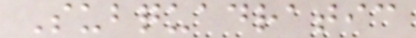Subquadratic
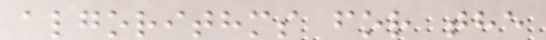algorithms for the
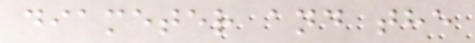diameter and the
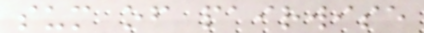sum of pairwise
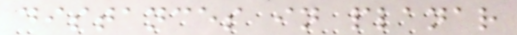distances in planar
